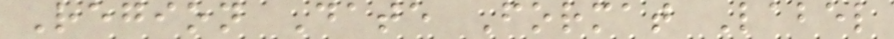Region Date Format Label
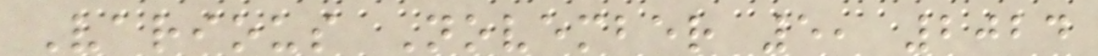Various November 5, 2024
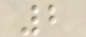2
